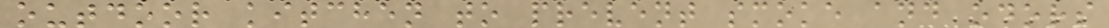outdoor kitchen to prevent smoke and odors
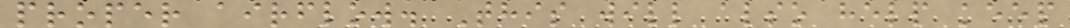proper airflow. This will also help keep
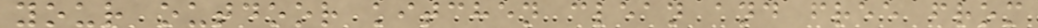your outdoor kitchen clean and free from
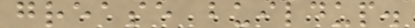grease buildup.
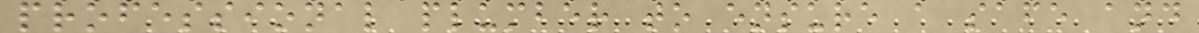professional plumber to ensure a safe and
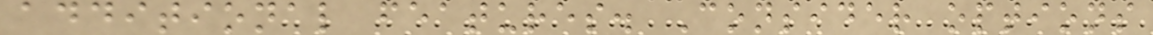additional features. Consider options
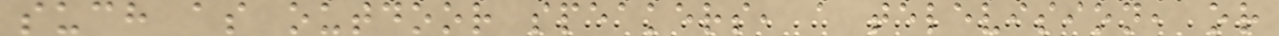such as outdoor speakers, a television, or
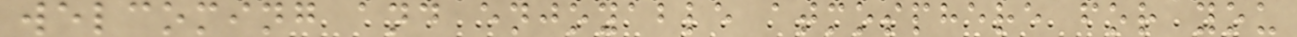welcoming and enjoyable atmosphere for you
